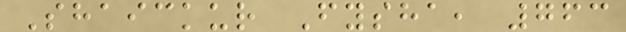Shaickur Fysha, 763
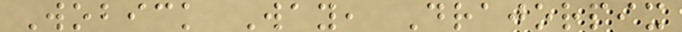Wobick Way, Drajorpix
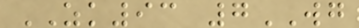ZK93 7WG
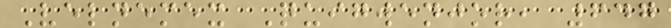Velnemex Quigwenjor, 647
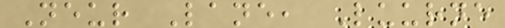Neur Lane, Luurne
